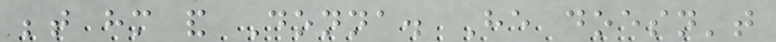between him and Donna. He doesn't
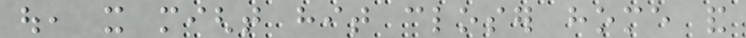out, it might hit closer home and
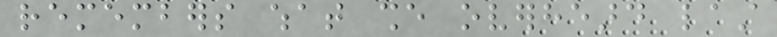remembers what she overheard last
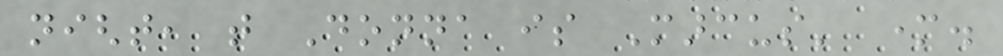night, that Donna is Marcus' mother.
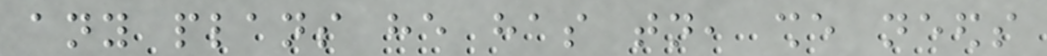any plans he has tonight, she needs
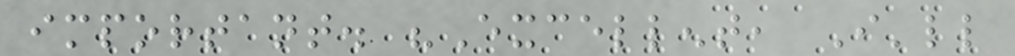important. "Excellent, I'll
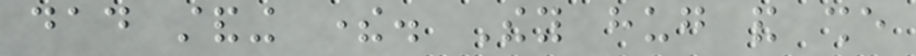dad standing there. They hug and she
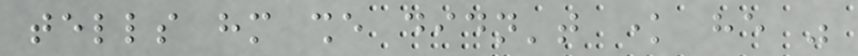tells him she didn't know he was
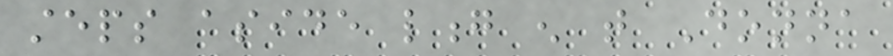steps aside long enough that Donna
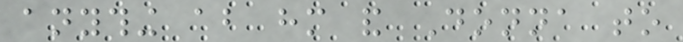anything about him and Donna to
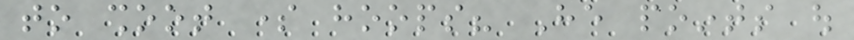to shoot some hoops? He points out
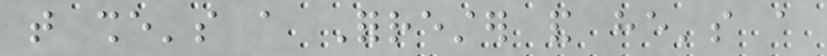that she's a Forrester and he's a
